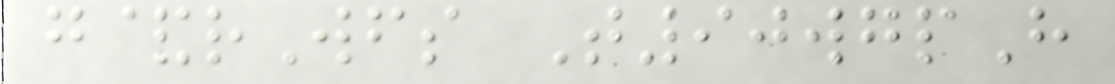g&rWfs T90wgpH
